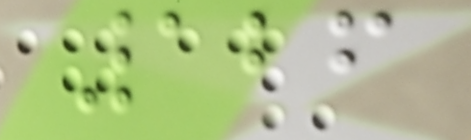126
